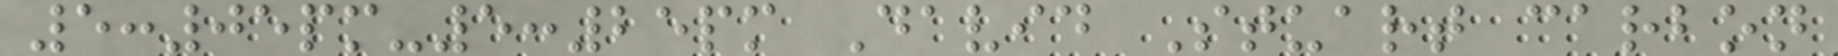5:05pm-5:25pm David Stuart carbon
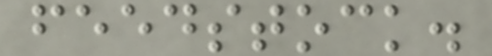feedstock.
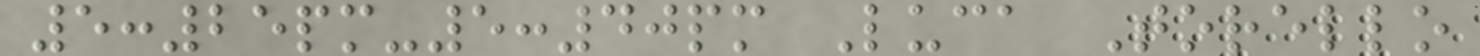5:25pm-5:40pm Luca Torello
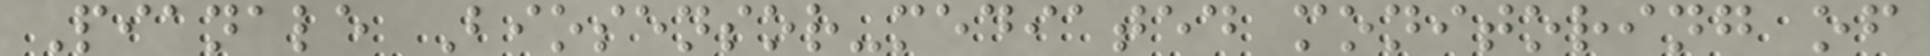Pianale Biosensor-mediated monitoring of
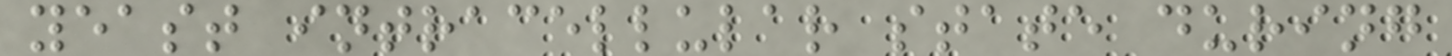yeast intracellular state during
